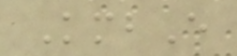KmbE
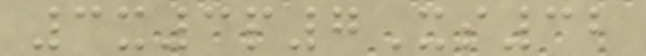3x3p7Xs32
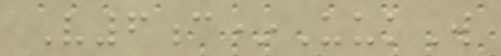V6c*UukW
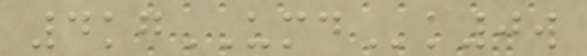4kgUMDk0w
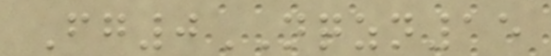Fg0NQZN15
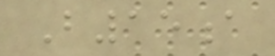B15a
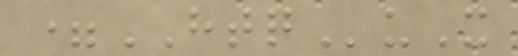=HTQuX
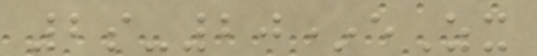2s-20*eZx
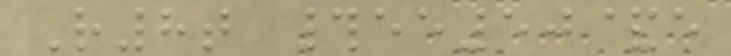R8t #ee50&e
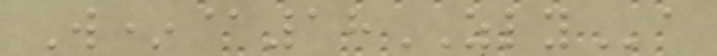W*@18ZLYa
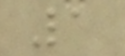1
